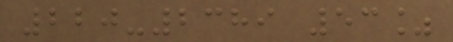220-2389 53%
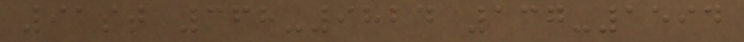91st 368-9824 137-1594
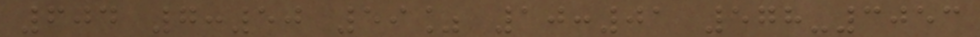604 7:50 59% 10:01 578-3053
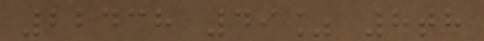22438 49% 8th
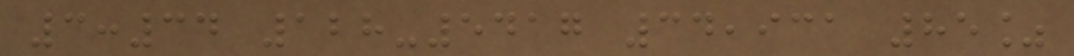3:34 128-5417 34,931 85%
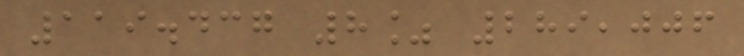119.437 8% 289,006
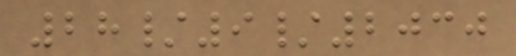28/9/2030
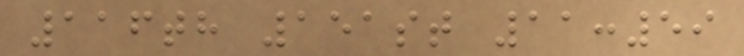116th 151st 11:59
